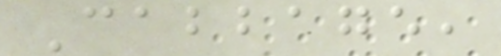Cabbage,
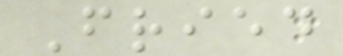Fried
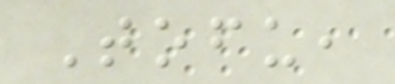Tofu,
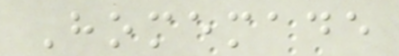Homemade
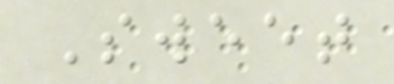Sweet
